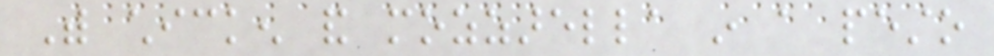With chicken and mozzarella in a pesto
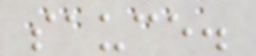sauce.
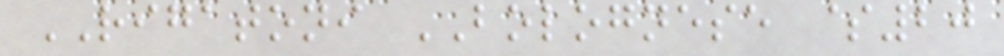RIGATONI BOLOGNESE $20
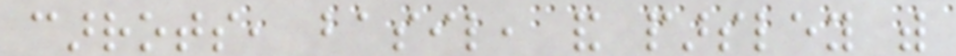carrots, basil, and parsley with
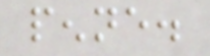penne.
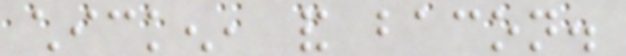chicken, and bacon.
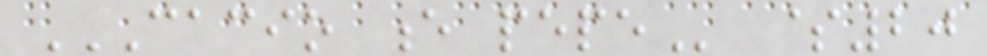CACIO E PEPE $20
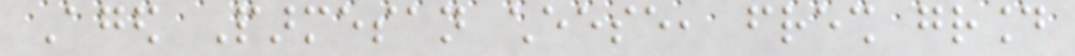Aged Parmesan cheese, fresh ground
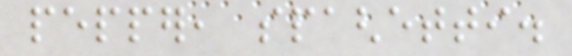pepper, spaghetti.
